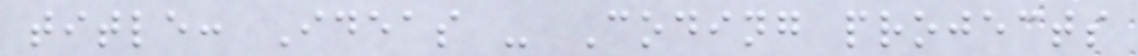title: Ideas - Coding projects
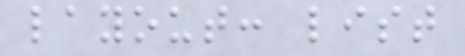layout: list
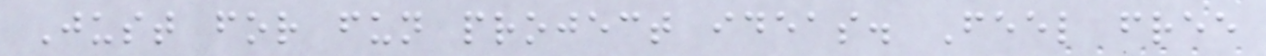Just for fun project ideas. Feel free
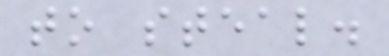to steal.
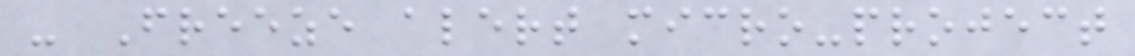- Freeze alert micro-project
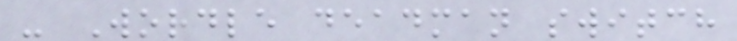- Wordle deadman switch
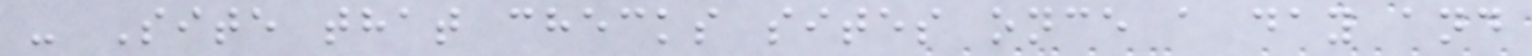- Site that checks sites once a day and
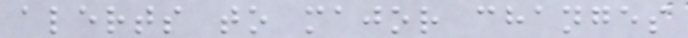alerts to major changes
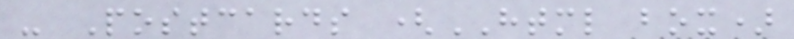- Postcards (HTML box)
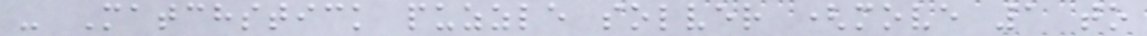- Matchstick puzzle solver (move 1 to
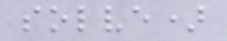solve)
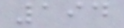194
